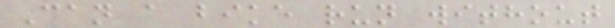Can a bike run without
